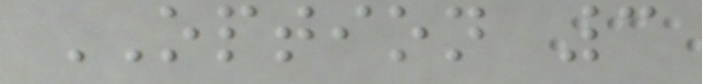OPTION 3
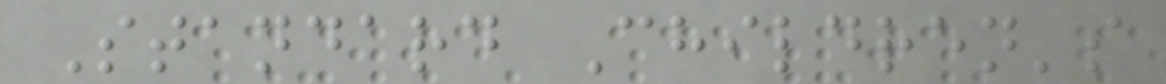Standard Children's
